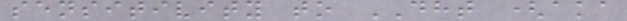sensitivity to DHT (aka
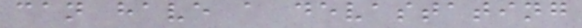can have a devastating
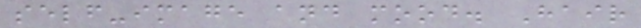self-image and mood. Hair
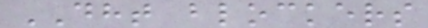DHT blockers
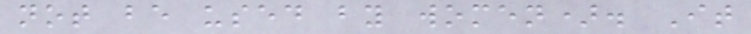not be used by women). It
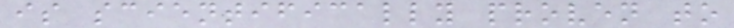is scientifically proven to
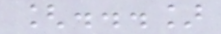[...]
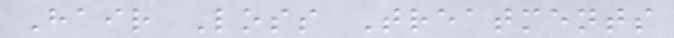Hair Loss Treatments
